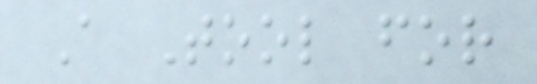A Tool for
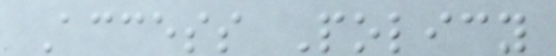Access Policy
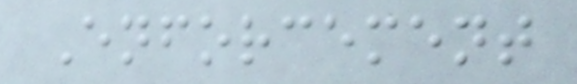Enforcement
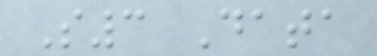S3 Data
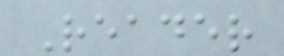Reader
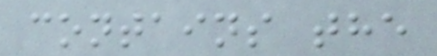contains the
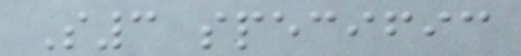S3 specific
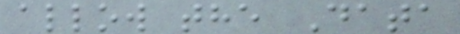allow the Data
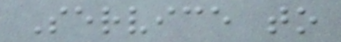Service to
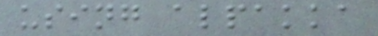using alpakka
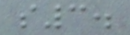s3.
